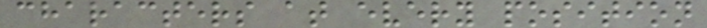characters at every position
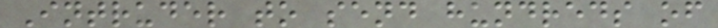Intruder to send hundreds of
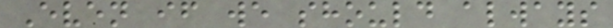Even if we should always
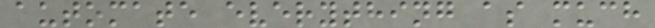automate everything as much
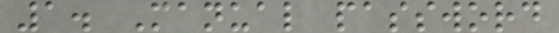1. Manual password
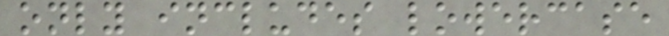only includes lowercase
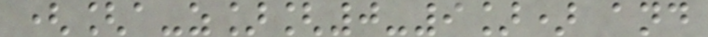([a-z][0-9]) and
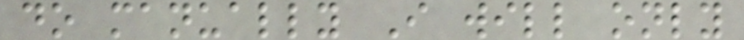do manually I will only
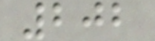202
